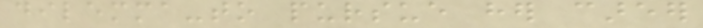dilemma-to pursue her career
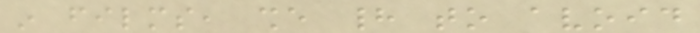in films, she had to avoid
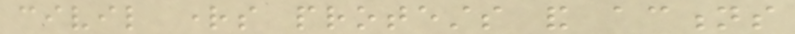civil rights protests and actions
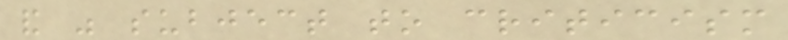and was subject to criticism
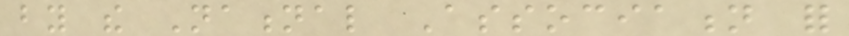by the National Association for
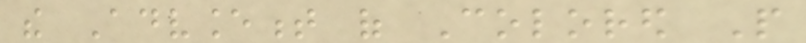the Advancement of Colored People
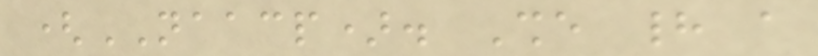(NAACP). She had a
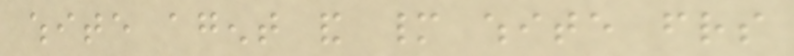white agent and many white friends
